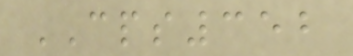CPS352
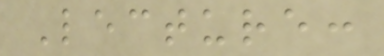Lecture:
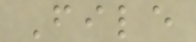File
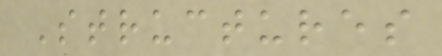Structures
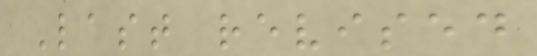Last revised
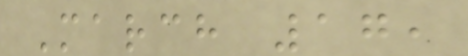March 17,
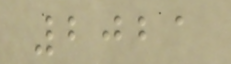2021
